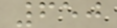650
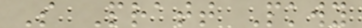S Pratt Pkwy
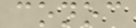conoc
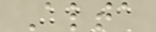Alta
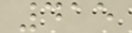415
